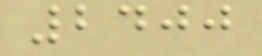2400
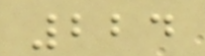224
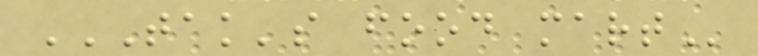TAK'S FOOD MART
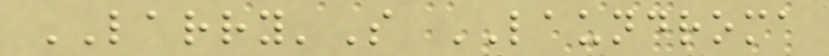LARRY'S LAUNDROMA
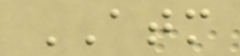ATM
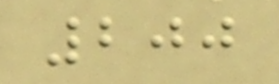200
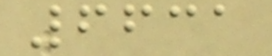6631
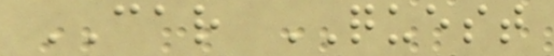CAR QUEST
